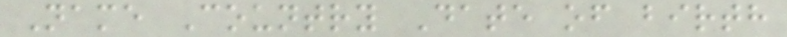Name Country Date of birth
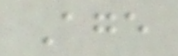Age
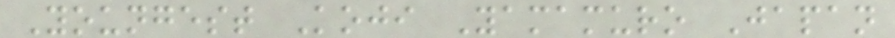Youngest Koji Yamamuro Japan
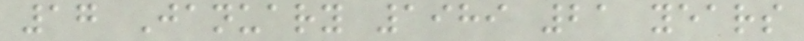17 January 1989 21 years
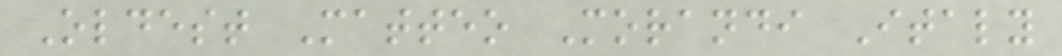Oldest Matteo Morandi Italy
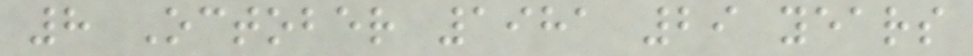8 October 1981 29 years
